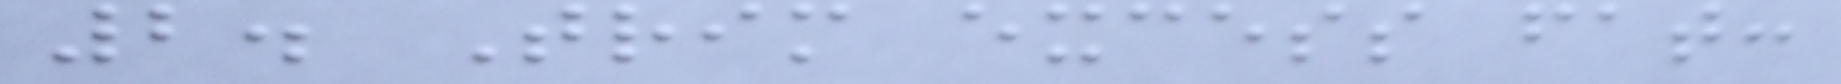2. Trim excess fat:
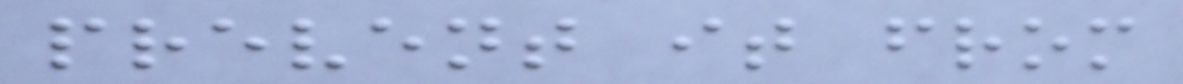prevent it from
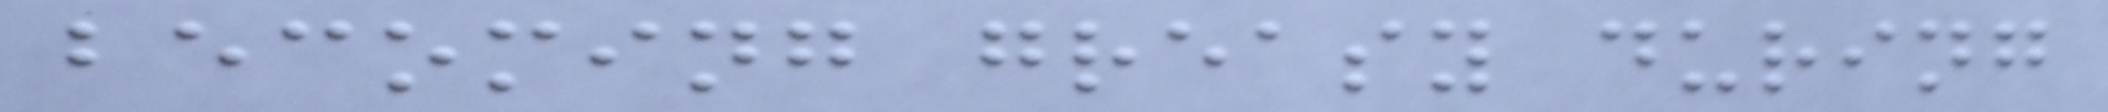becoming greasy during
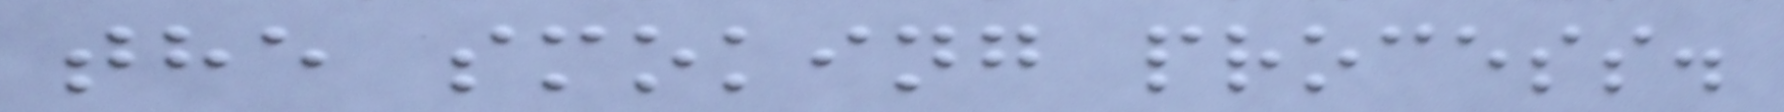the smoking process.
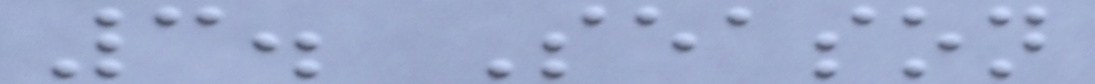3. Season
